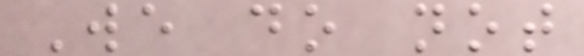We do not
